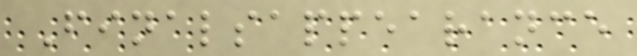Finalsappearance
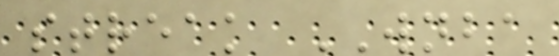streak WNBA
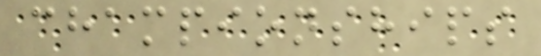championships
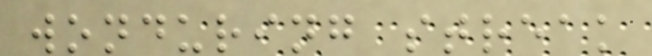wonduring streak
